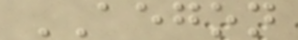AEGON
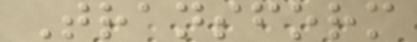Transform
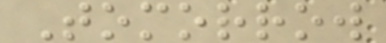Tomorrow
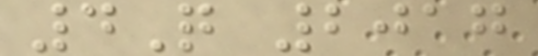4Q 2017
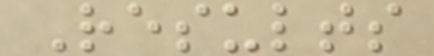Results
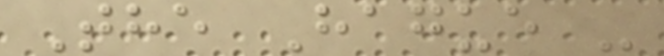The Hague -
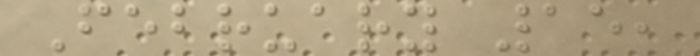February 15,
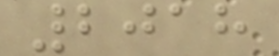2018
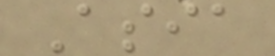Asia
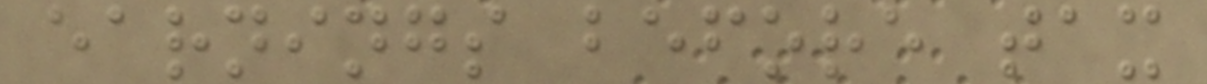earnings before tax
